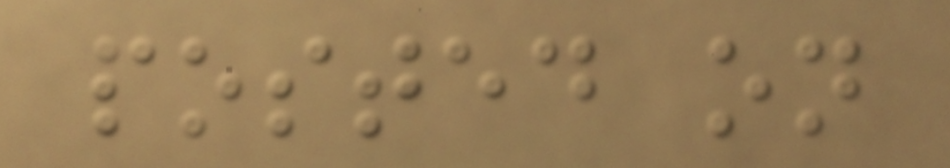posted on
